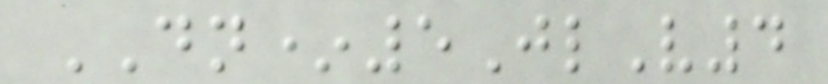DN*5JlV4
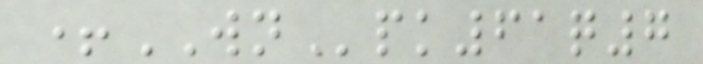+WNpk61q7
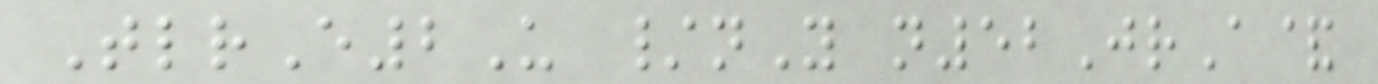TlrE2U /nY n52JrA&
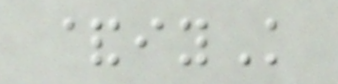&iyK
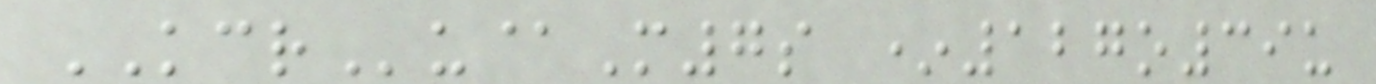KCRu@M7s *127o39u
